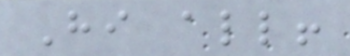Hi all!
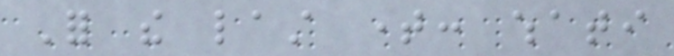For the last time: whati
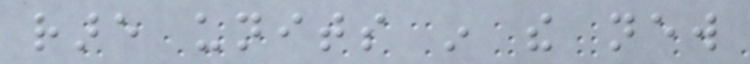rare units in the new
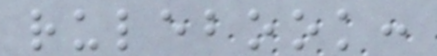rulebook:
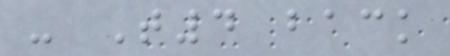- T4 back
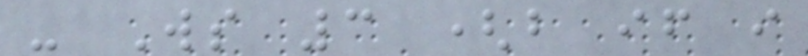- Ws 3 (but if i
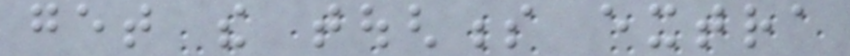get the toughness extra
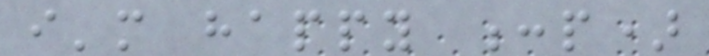i'm happy :p)
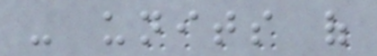- units of
